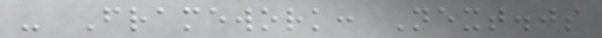- Framework: Next.js
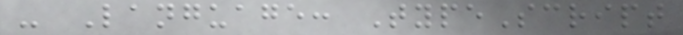- Language: TypeScript
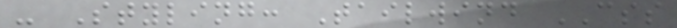- Styling: Tailwind CSS
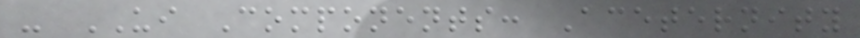- UI Components: Aceternity
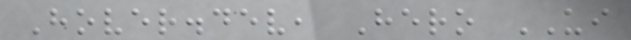Hover.dev, Hero UI
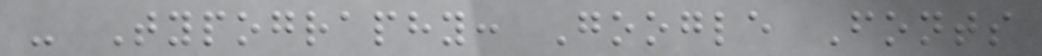- Typography: Google Fonts
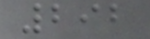292
